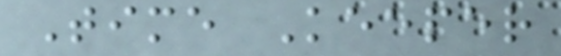Time Keeper
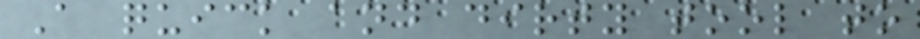A quick and dirty tool to
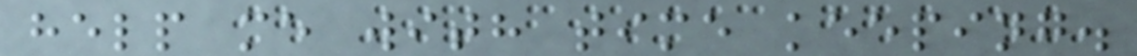help me with time keeping.
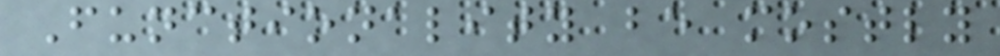Functionality be mostly
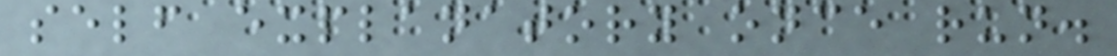self explanatory once run.
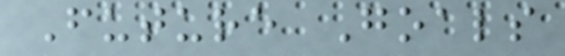Future Goals
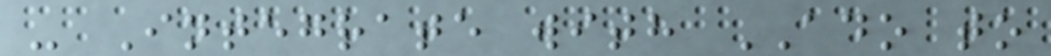- Integrate with ADO to
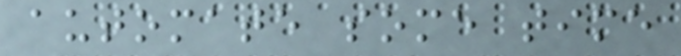automate some time
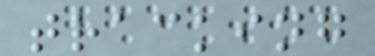tracking
